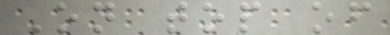On top of
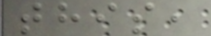this,
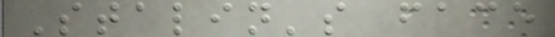Stalin's face
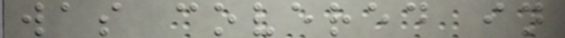was covered in
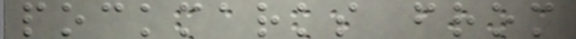pockmarks from
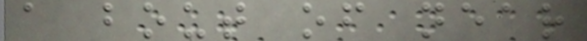a bout of near
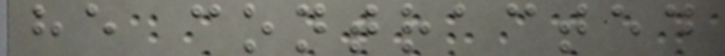he contracted
